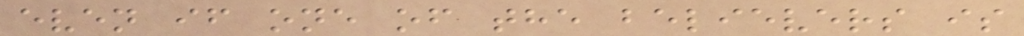even if one of the believers is
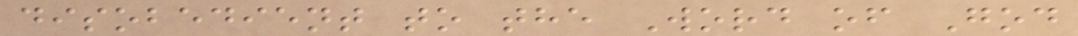disobedient to the Word of God
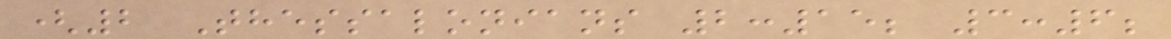(2 Thessalonians 2:15; 3:6;
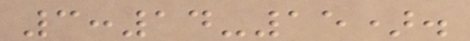3:14-15).
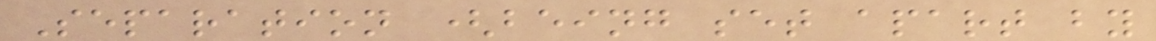Separation (being set apart by
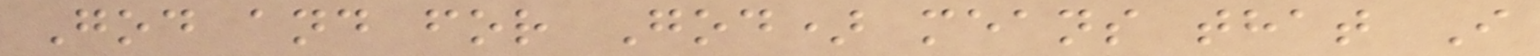God and for God) means that I
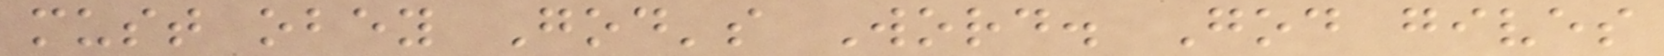must obey God's Word. God gives
